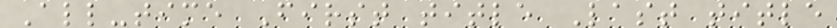All-time First title Last title
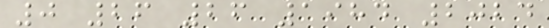0 26 26 1984 2024
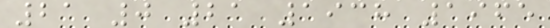21 0 21 1938 1965
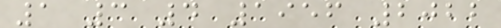1 3 4 1956 2022
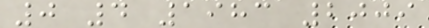0 4 1983 2009
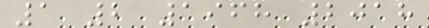1 2 1968 2018
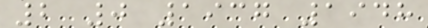2 0 1937 1948
